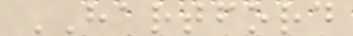HARTFORD
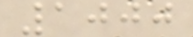1000
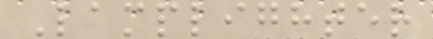Lamplighter
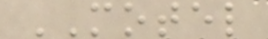MOTEL
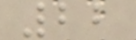22
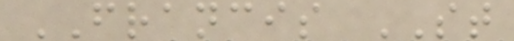FRANCIS ST
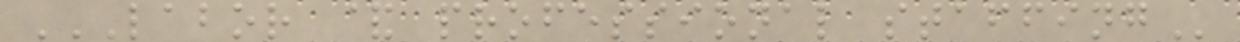LABOR & PROFESSIONAL STAFFING
